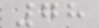78
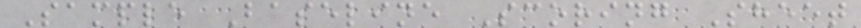Sample Baseline Scoring Sheet
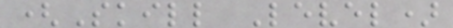(Skill Level)
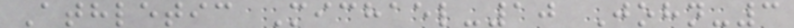Athletic Michael-10 John-3
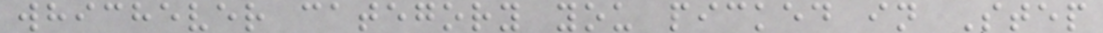whichever category you picked in Step
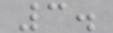3.
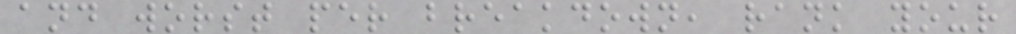and worst per breakdown, rank your
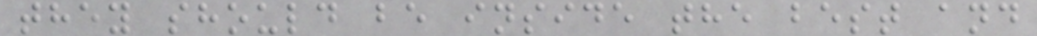they should be inside the best and
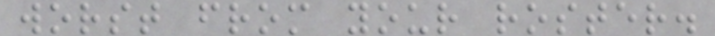worst from your roster.
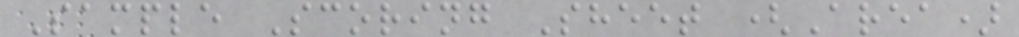Sample Scoring Sheet (Area)
